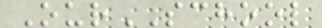OurSCHOOL
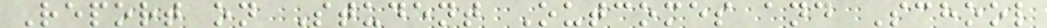Report on Student Outcomes and School
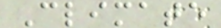Climate
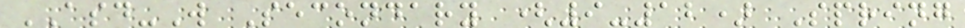ASD-W Secondary (9-12) Spring
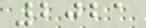2021
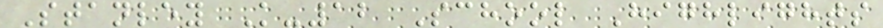Stanley K-12 School Highlights
